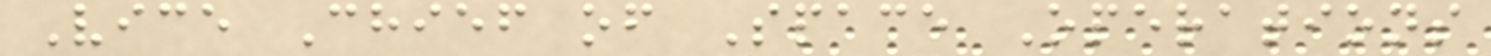Vice Chief of Space Operations
